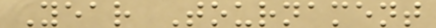Year Tournament
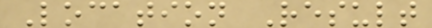Location Result
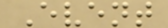Event
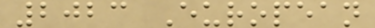2023 European
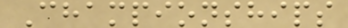Championships
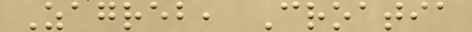Zagreb, Croatia
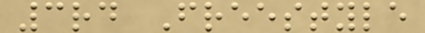3rd Freestyle
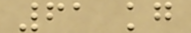61 kg
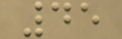45
